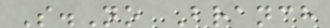S.No Branch
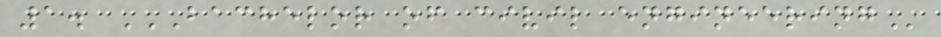1. BACHELOR OF CIVIL ENGINEERING
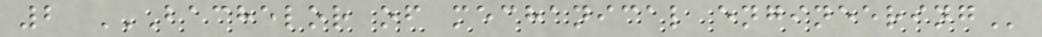2 BACHELOR OF MECHANICAL ENGINEERING
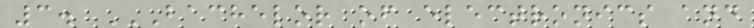3. BACHELOR OF ELECTRONICS AND
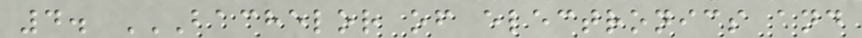4. BACHELOR OF ELECTRONICS AND
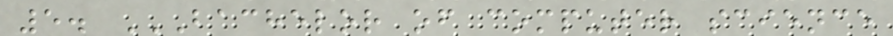5. BACHELOR OF COMPUTER SCIENCE
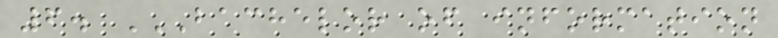6. BACHELOR OF INFORMATION
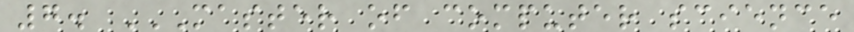7. MASTER OF COMPUTER SCIENCE
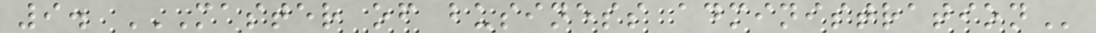9. MASTER OF BUSINESS ADMINISTRATION
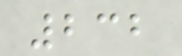232
